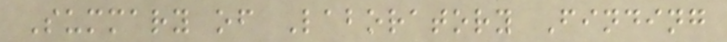Summary of Laboratory Finding
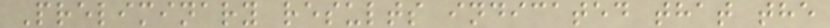Preliminary results indicated that the
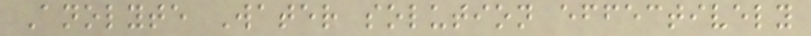Anolyte Water solution effectively
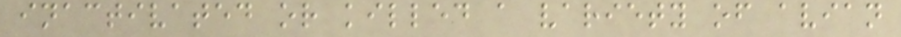inactivated or killed a variety of avian
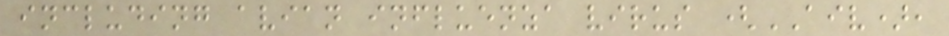including avian influenza virus (AIV),
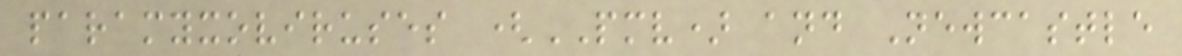paramyxoviruses (PMV) and Newcastle
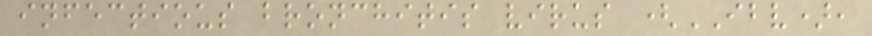infectious bronchitis virus (IBV),
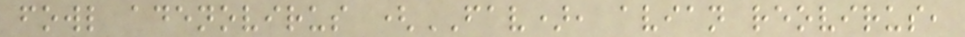fowl adenovirus (FAV), avian reovirus,
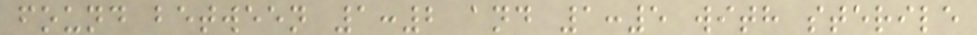found between 1:2 and 1:5 with sterile
